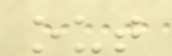out
